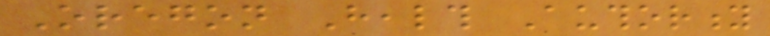Oregon Health Authority
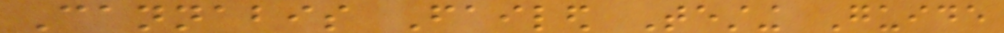Cannabis Failed Testing Guide
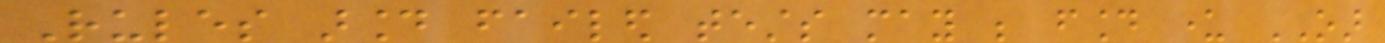Rules around failed tests may be found under OAR
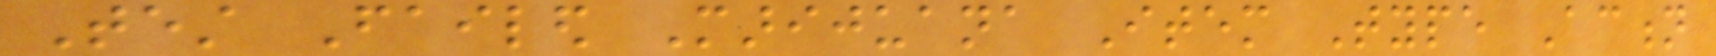Test Failed Marijuana Item Type Action
